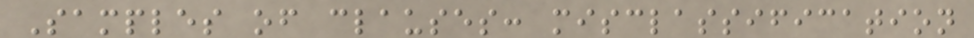Samples of clauses: misclassification
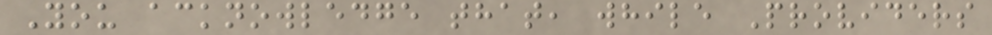You acknowledge that, while Providers
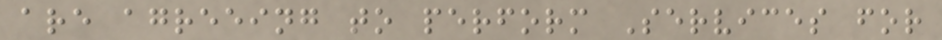are agreeing to perform Services for
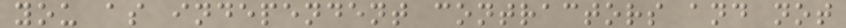you as independent contractors and not
